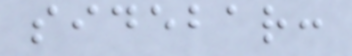sidebar:
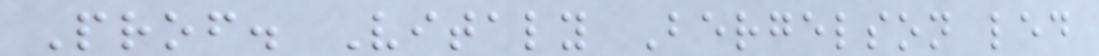Prof. Vitaly Bergelson led
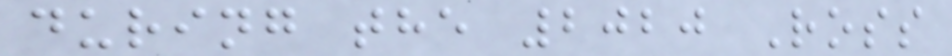during the 2020 Ross
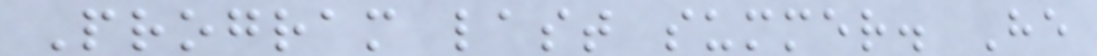Program last summer. He
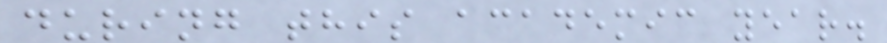during this academic year.
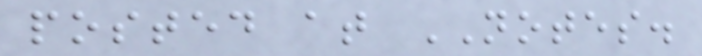posted at NOTES.
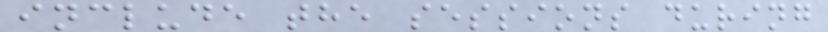include the sessions during
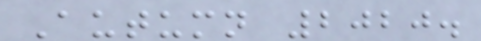Autumn 2020.
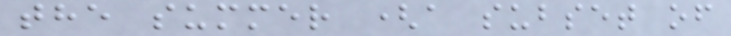the summer (a subset of
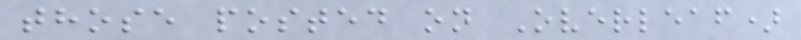those posted on Overleaf)
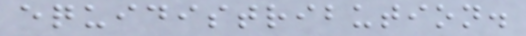equidistribution.
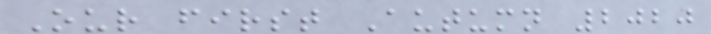Our first Autumn 2020
